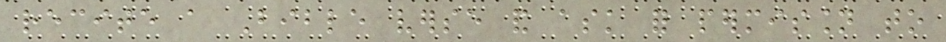recite a Bible verse and ask for permission to
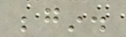begin.
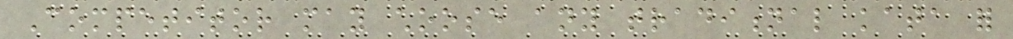Competitor may choose any traditional kata for
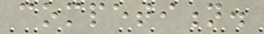competition.
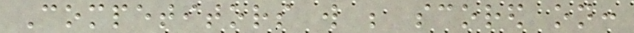Competitors will be scored on:
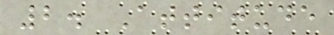2. Attitude
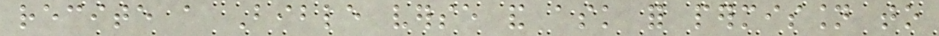recite a Bible verse and ask for permission to
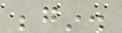begin.
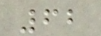62
